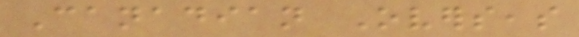Canadian Overseas
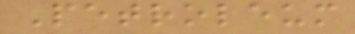Petroleum
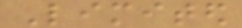Limited
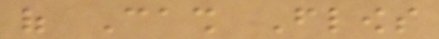of Cash Flows
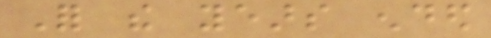For the years ended
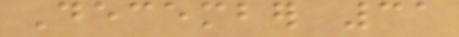December 31
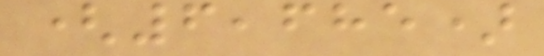(6,685)
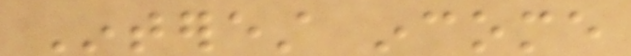Interest income
